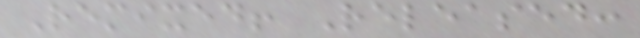Remixed! Released:
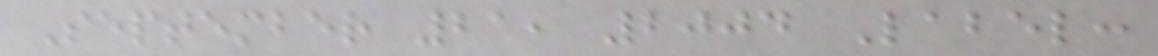September 21, 2004 Label:
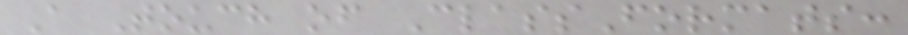A Touch of ClassFormats:
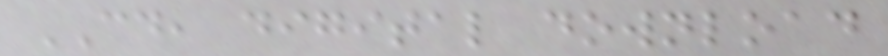CD, digital download
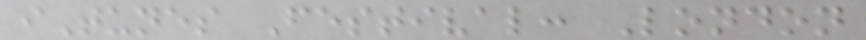iTunes Festival: London
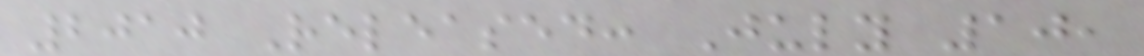2010 Released: July 10,
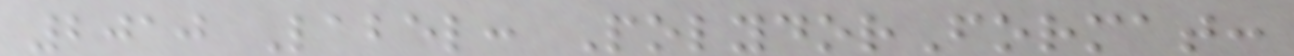2010 Label: PolydorFormat:
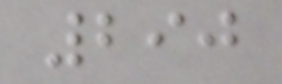290
